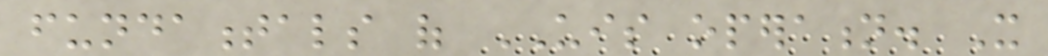fundamentals of UIS operation. It
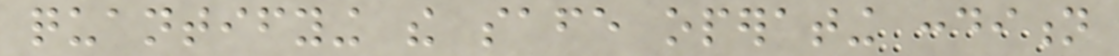quantifying the safe operating condition
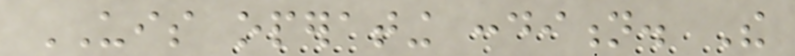UIS operating condition. The
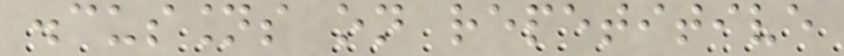discussions on repetitive
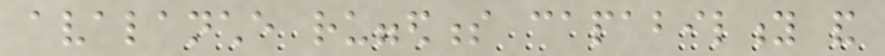avalanche ruggedness capability and
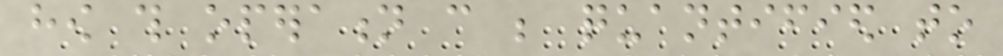how this operation can be quantified to
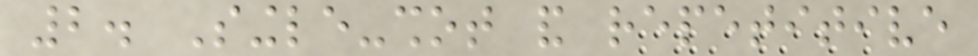2. Single-shot and repetitive
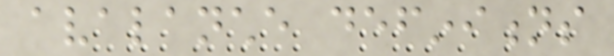avalanche definitions
